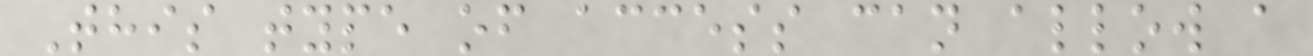This type of access can allow a
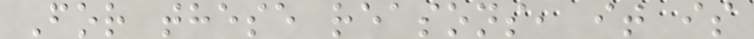For these reasons, it is
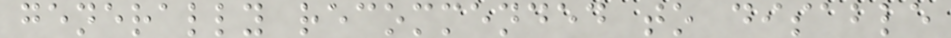generally recommended to disable
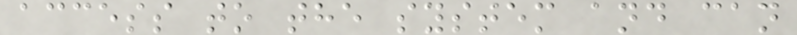access to the system and can
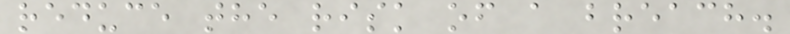reduce the risk of a breach.
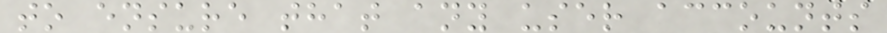to ensure that any user accounts
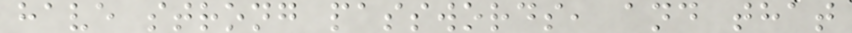have strong passwords, and that
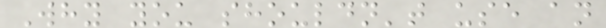Why you shouldn't use an
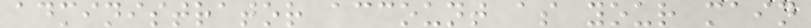administrator account as your main
